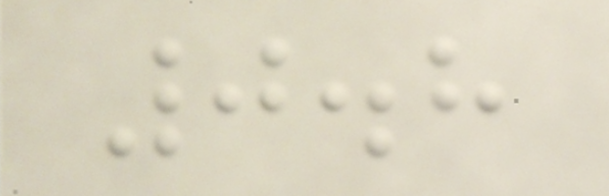0.8
